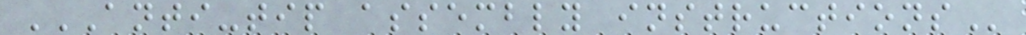ANTI-TIP ASSEMBLY INSTRUCTIONS
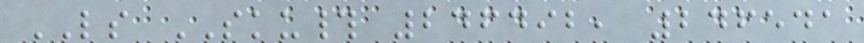LS SKU# 246492, 246541
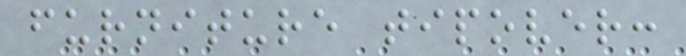furniture tipover:
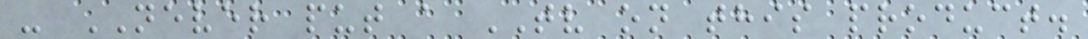- NEVER put a TV on this product.
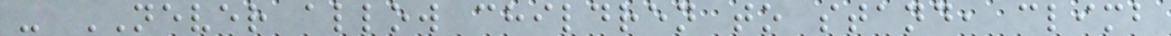- NEVER allow children to stand, climb
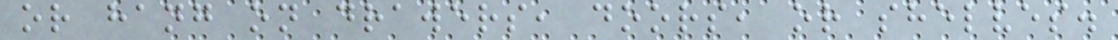or hang on drawers, doors, or shelves.
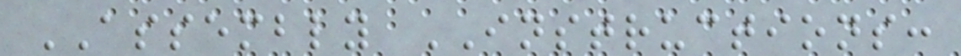ASSEMBLY INSTRUCTIONS:
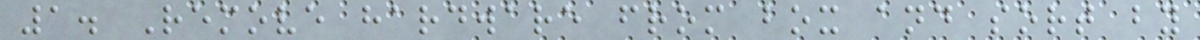1. Remove hardware from box and sort by
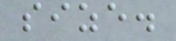size.
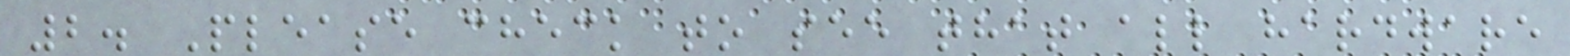2. Please check to see that all hardware
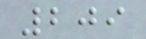209
